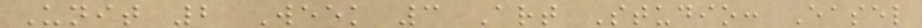Unit 2 Week 3 Art Studio: Easel
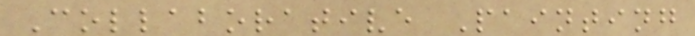Collaborative Painting
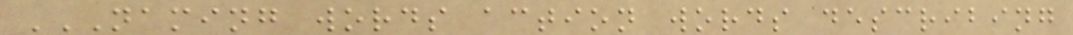NAMING WORDS ACTION WORDS DESCRIBING
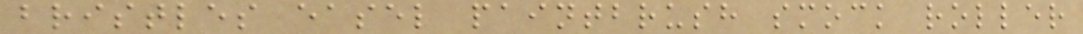bristles easel paintbrush smock roller
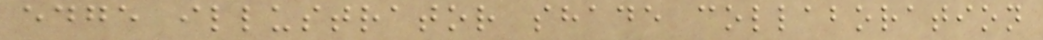edge illustrator shade collaboration
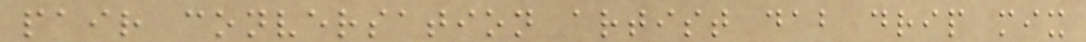pair conversation artist dab drip mix
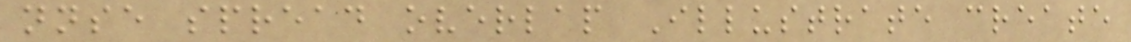nnse spread overlap Illustrate create
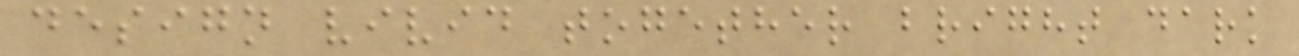design vivid together bright dark
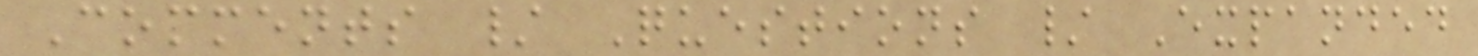Comments / Questions / Expanded
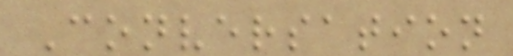Conversation
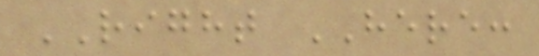RIGHT HERE:
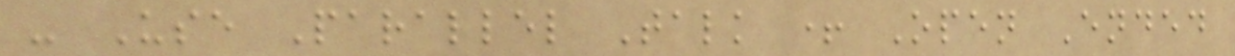- Use Parallel Talk + Open Ended
